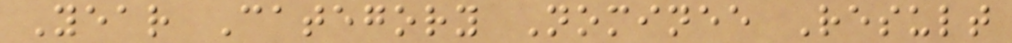Year Category Nominee Result
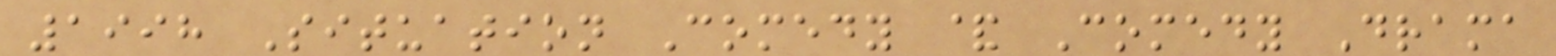1998 Situation Comedy & Comedy Drama
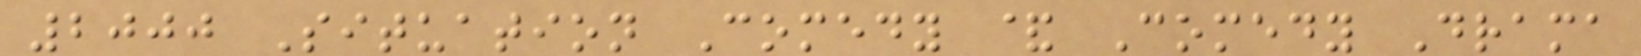2000 Situation Comedy & Comedy Drama
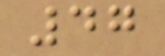47
